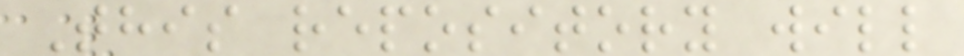This repository will
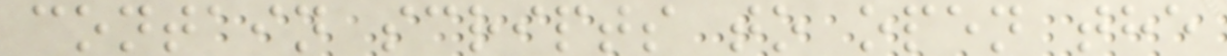contain scripts to open the
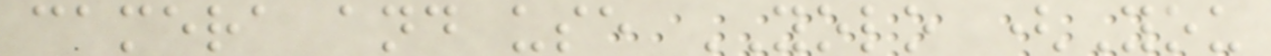camera and use YOLO (You
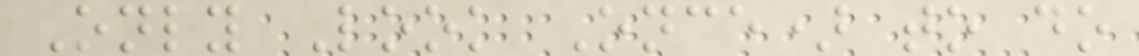Only Look Once) to do
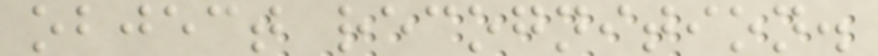object recognition.
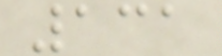131
